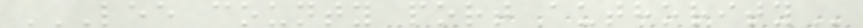LEE COUNTY PORT AUTHORITY
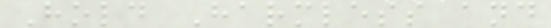Hold Harmless and
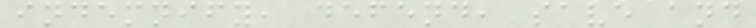indemnify, defend, save and
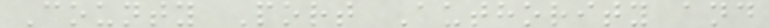County Port Authority and
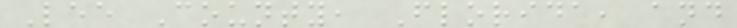Lee County, Florida, and
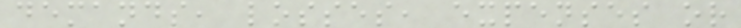demands, losses, expenses or
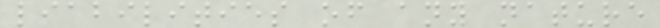liabilities of any nature
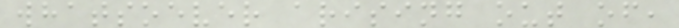whatsoever arising out of,
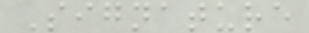Signature
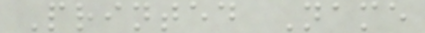Printed Name
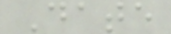Date
